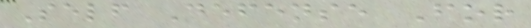Self Defense For
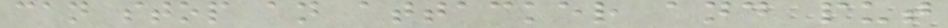can stop an attacker and put
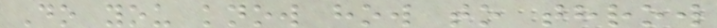Do you know how to throw
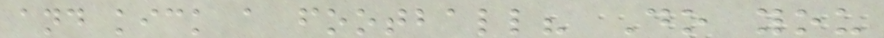and kick a football? Do you
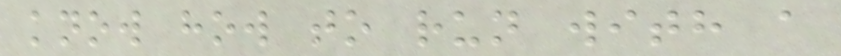know how to run with a
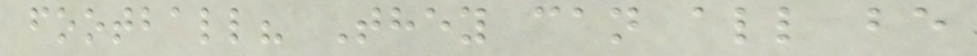football? They can all be
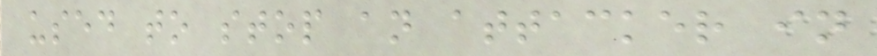used to stop an attacker in
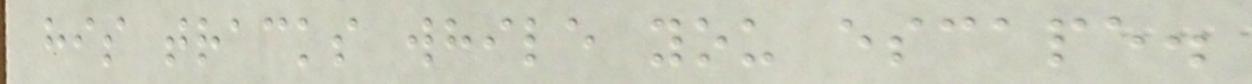his tracks while you escape.
